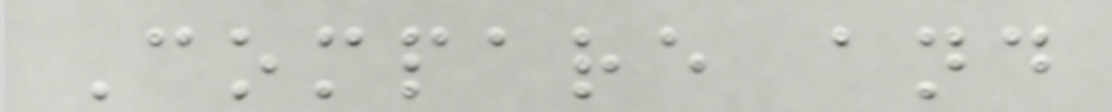Compare and
